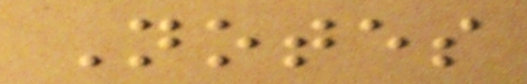Notes
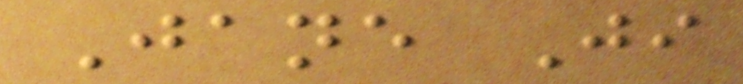Jane Ji
